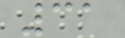31
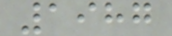1987
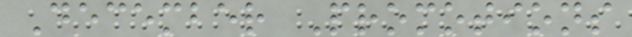December Promotions
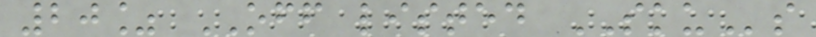20% OFF listed SKUs
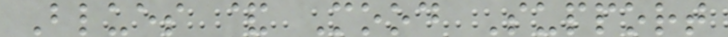Blues & Mood Support
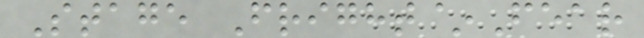Stage Fright~Fear
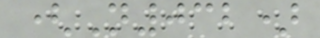(N032)
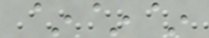~~~
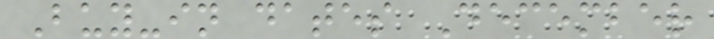Buy-in dates December
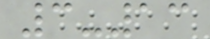3-13
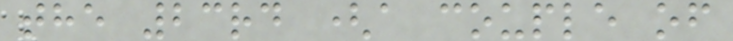the 23rd (a couple of
